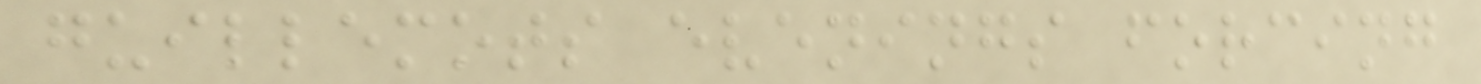guillemots evenings forcing
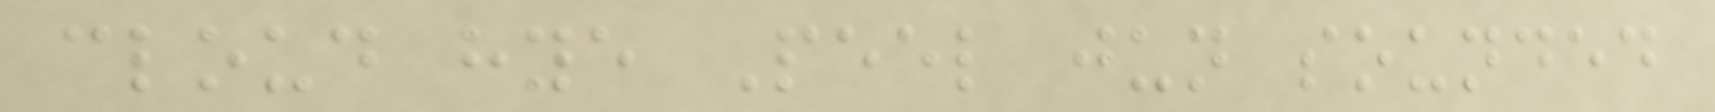cloud hye Peel jun sounded
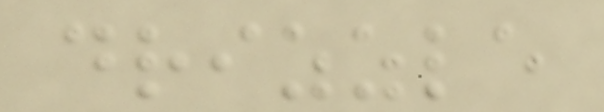drizzle
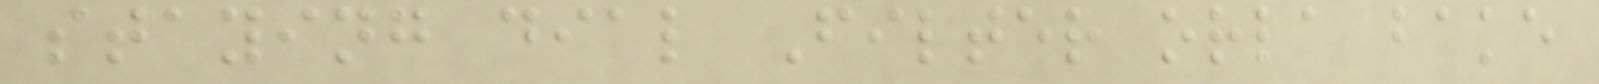staying dial Filter orla bake
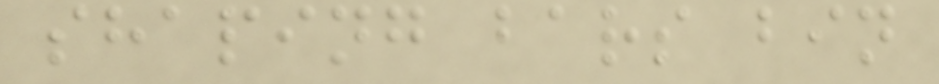shaping bars bin
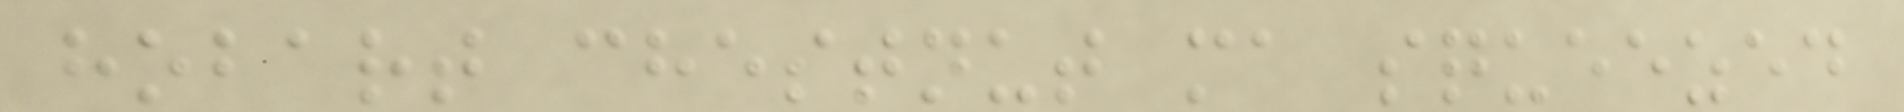hobart chestnut ma squeezed
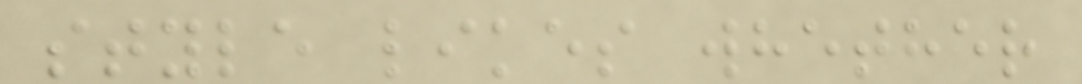style likes whether
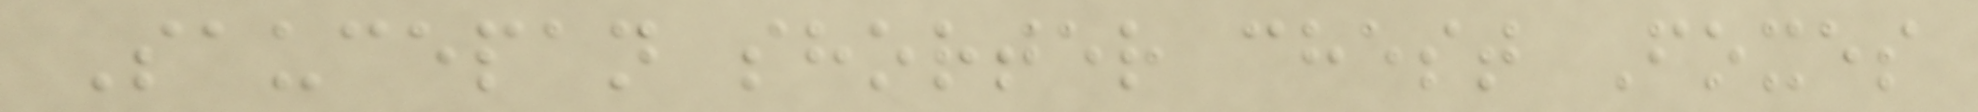Saucepan shorter chest Foxes
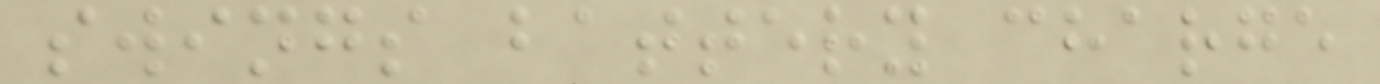swings battery charge
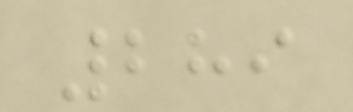289
